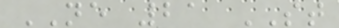NE 21 ST
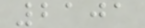2101
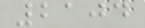2104
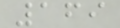169
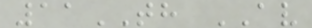11TH AV
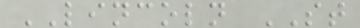LINCOLN ST
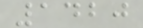1420
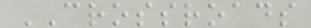CROSSROADS
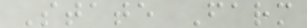State Farm
